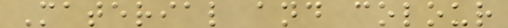Material and colour
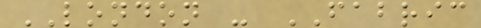LONDON - FABRIC
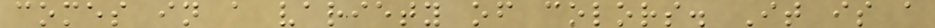comes in a variety of colors. It is a
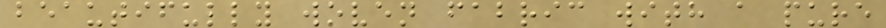beautifully woven fabric with a pure
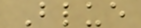Blue
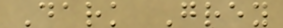Dark Grey
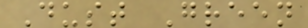Dust Green
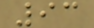93
